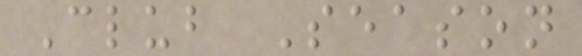Club Season
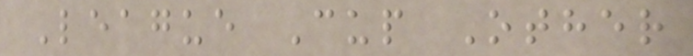League Cup Other
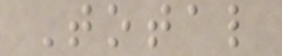Total
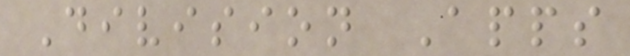Division Apps
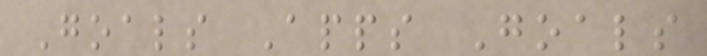Goals Apps Goals
